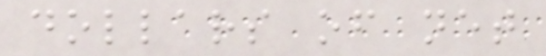dollars of net
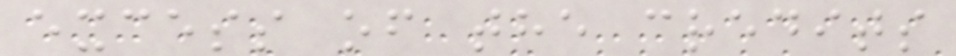excess of the credits
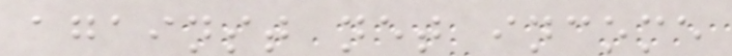against net income
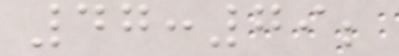47:79;
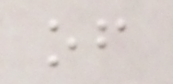of
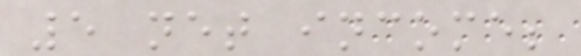5 net income;
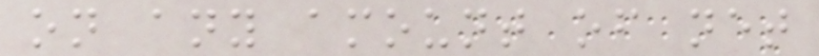on any amount of net
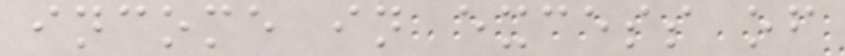income in excess of
